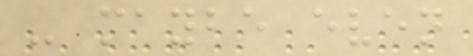- maybe even
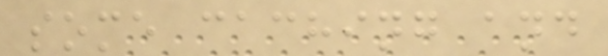some caching and
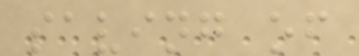saving of
